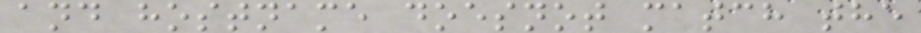and hostname doesnot match the
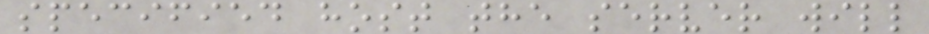specified host the server will
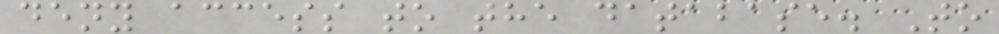deny access to the database. To
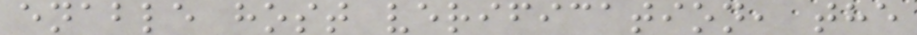enable host verification, the
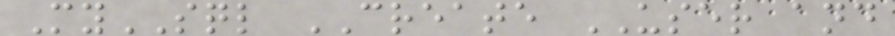MySQL CREATE USER and
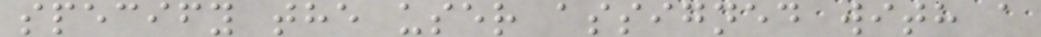specify the user assigned with a
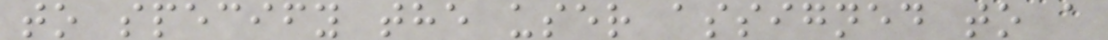to specify the user assigned to a
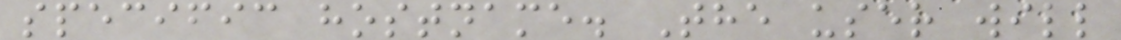specific hostname. The user will
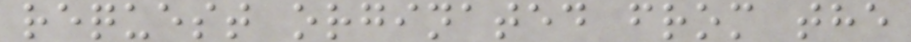request orginated from the
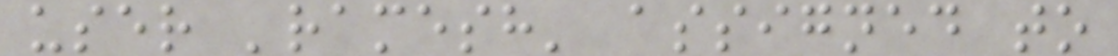user 'ramesh' assigned to
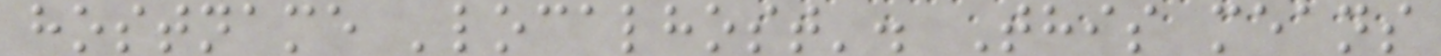hostname 'localhost'. This means
